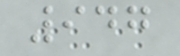947
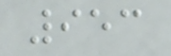953
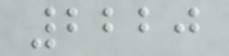2220
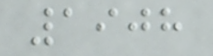1908
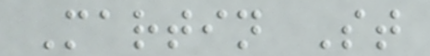Martin St
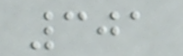301
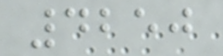4250
